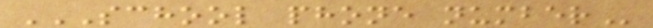SCHOOL PHONE NUMBER
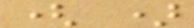( )
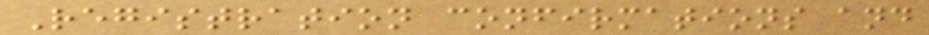Registration confirmations and
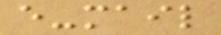e-mail
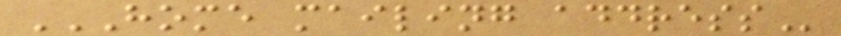HOME MAILING ADDRESS
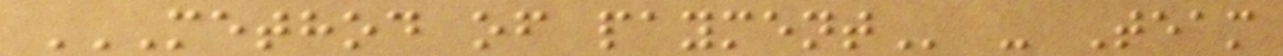METHOD OF PAYMENT - Team
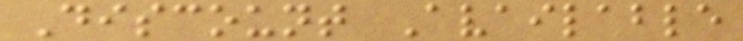Discount Available
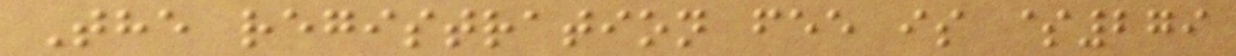The registration fee is $279
